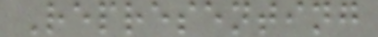Representing
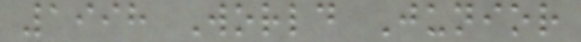1998 World Junior
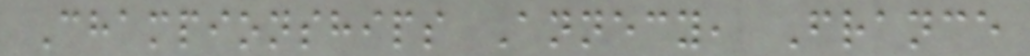Championships Annecy, France
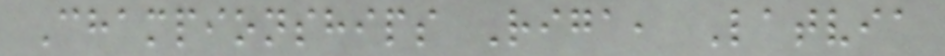Championships Riga, Latvia
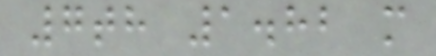7th 1.82 m
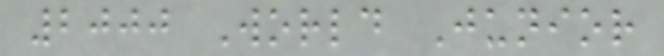2000 World Junior
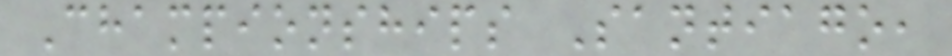Championships Santiago,
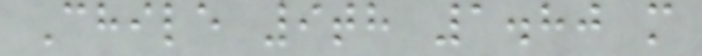Chile 9th 1.80 m
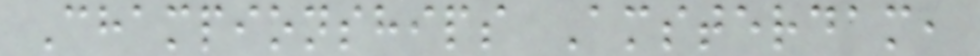Championships Amsterdam,
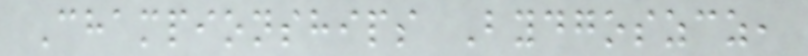Championships Bydgoszcz,
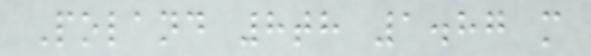Poland 8th 1.87 m
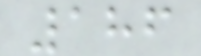186
